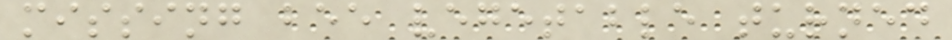missing bee vegetable turned
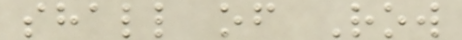shall of Row
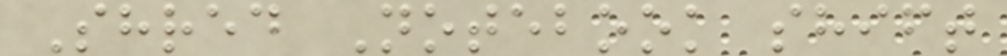Shred Notebook shift
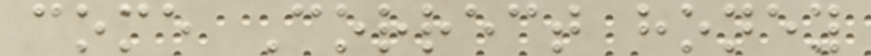come Correct honey
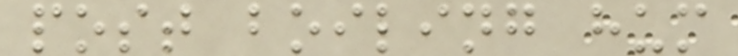post boiling hum
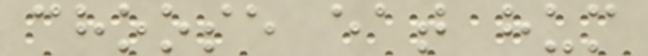choose eat hum
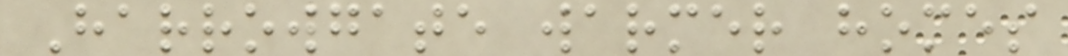Harrowgate warmer homes
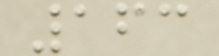163
